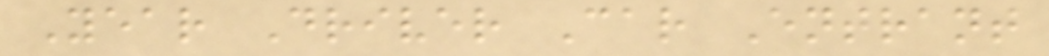Year Driver Car Entrant
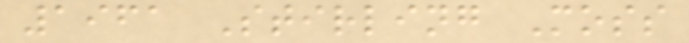1961 Stirling Moss
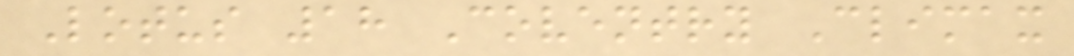Lotus 18 Coventry Climax
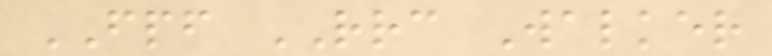FPF RRC Walker
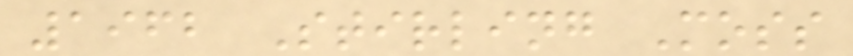1962 Stirling Moss
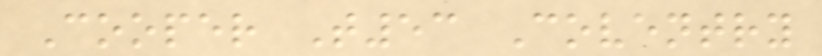Cooper T53 Coventry
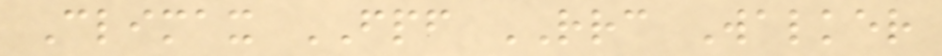Climax FPF RRC Walker
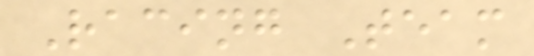Racing Team
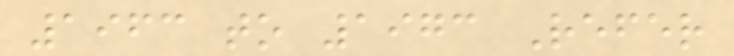1963 to 1973 Refer
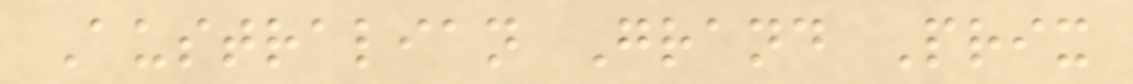Australian Grand Prix
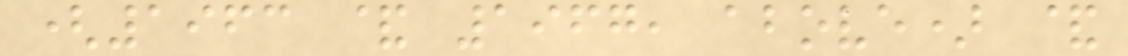(1963 & 1967, above) &
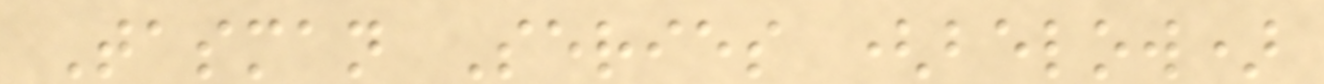Tasman Series (below)
